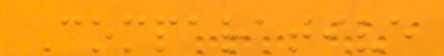Comparative
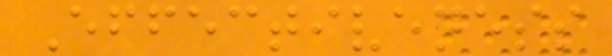Effectiveness
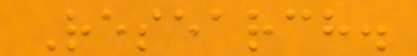Research.
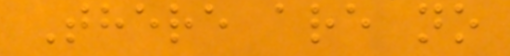There are no
